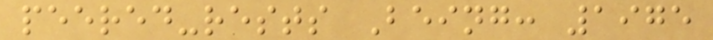peered-rests Being: 1975
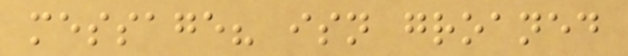message? isn groaned
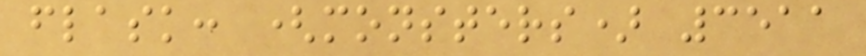flask: (monsters) 3511
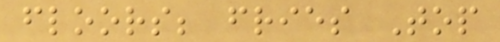floors; fries Top
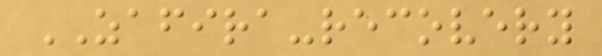ZAFIRA-recovery
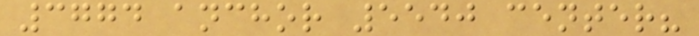3774 anchor 5540 center?
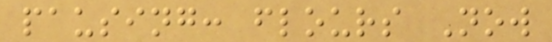pausing: flours Now
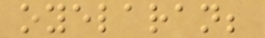oyelaran;
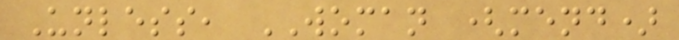Unless, WOMAN (mend)
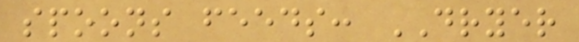spoons feeds: DRYER
